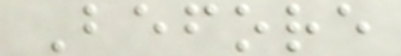Before
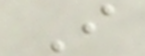I
